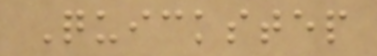Quickstep
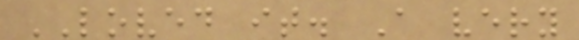LOVED it. A very
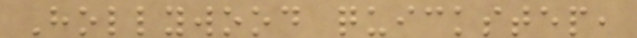Hollywood quickstep,
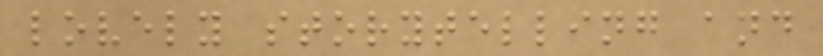lovely storytelling and
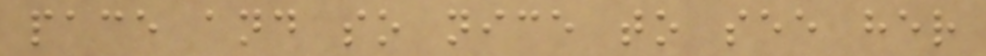pace and so nice to see her
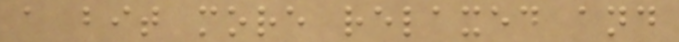a bit more relaxed and
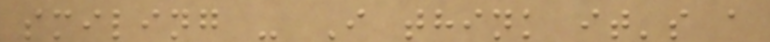smiling - I think it's a
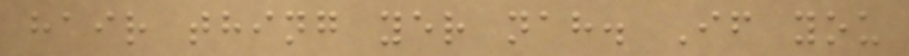hair thing yer nah. If you
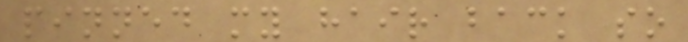pinned my hair back so
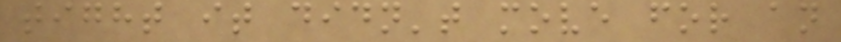tight it didn't move for an
